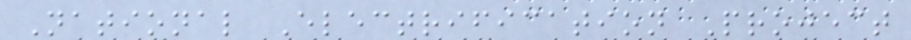National Electrification Project
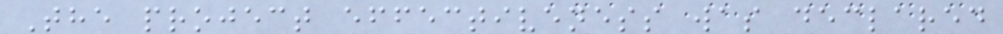The project effectiveness was declared
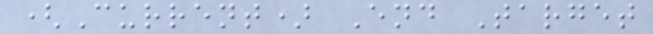(Current) End Target
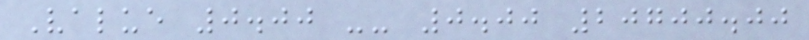Value 0.00 -- 0.00 20700.00
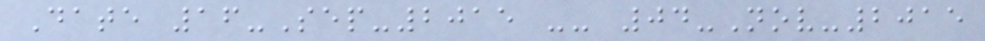Date 16-Sep-2015 -- 04-Nov-2015
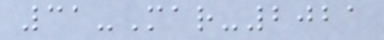31-Mar-2021
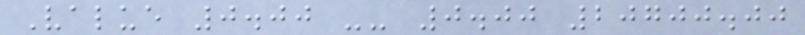Value 0.00 -- 0.00 20700.00
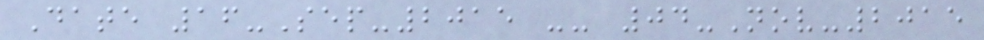Date 16-Sep-2015 -- 04-Nov-2015
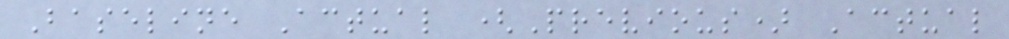Baseline Actual (Previous) Actual
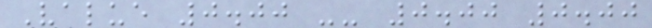Value 0.00 -- 0.00 0.00
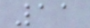11
